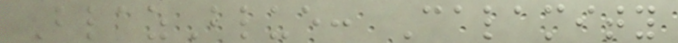BlazBlue: Calamity
